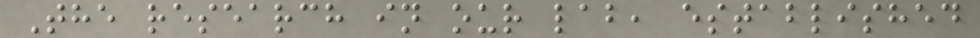The research in our lab, established
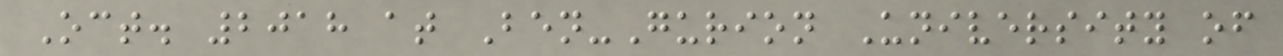Oct. 2018 at Ben-Gurion University of
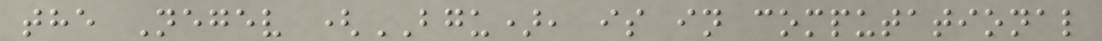the Negev (BGU), is in computational
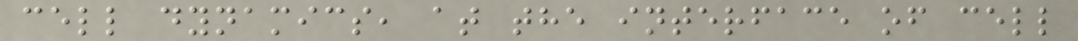cell dynamics, at the interface of cell
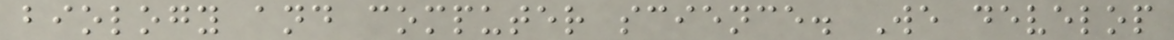biology and computer science. We develop
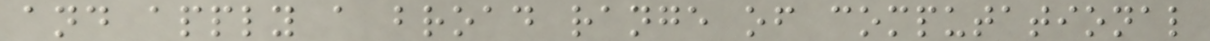and apply a broad range of computational
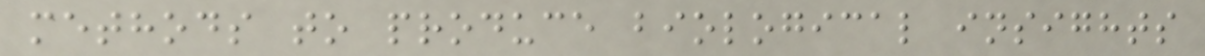methods to produce biological insights
